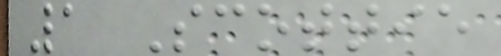1 Scottie
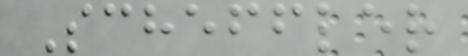Scheffler
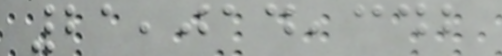21,014,342
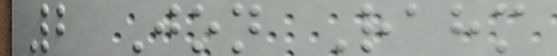2 Jon Rahm
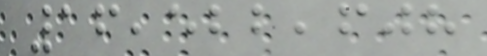16,522,608
